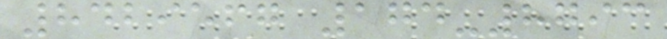8429567 174-8793
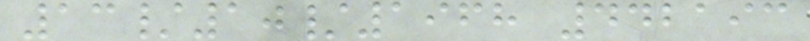13/10/1968 442193
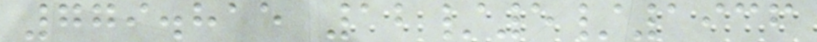779.815 12/5/1936
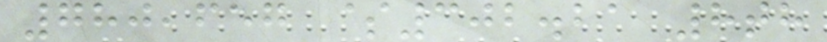780,657 $302.21 8th
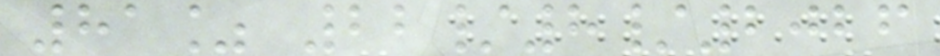81% 22/8/2026
